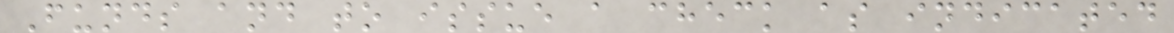Funds and to issue a check as indicated
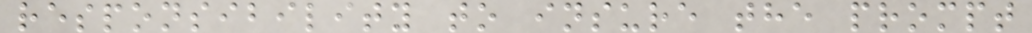responsibility to insure the prompt
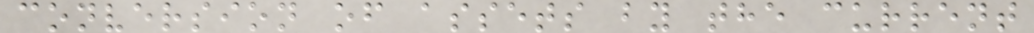conversion of assets by the current
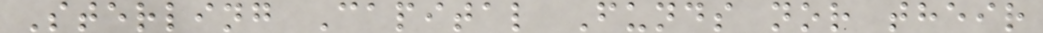Sterling Capital Funds nor their
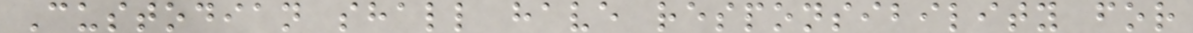Custodian shall have responsibility for
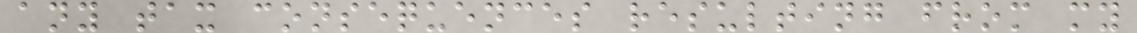any tax consequences resulting from my
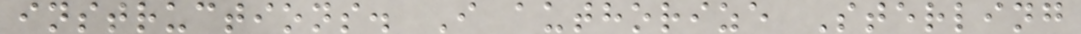instructions. I authorize Sterling
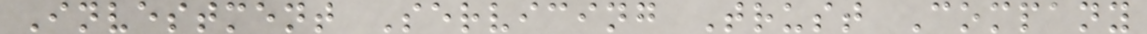Investment Servicing Trust Company
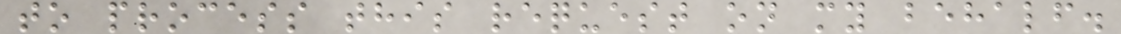to process this request on my behalf.
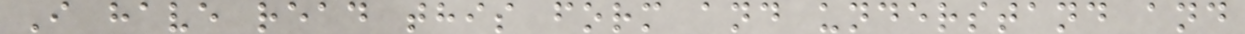I have read this form and understand and
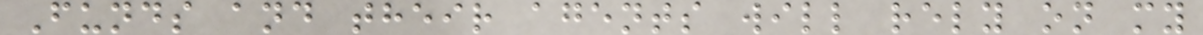Funds and their agents will rely on my
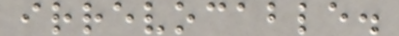irrevocable.
